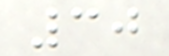30
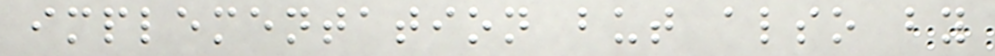implementation but also by
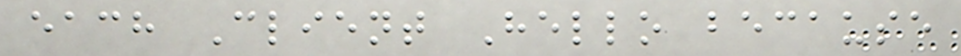each Client Hello because
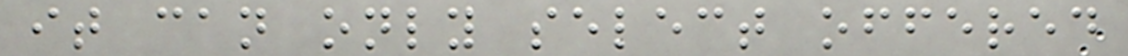it can only select offered
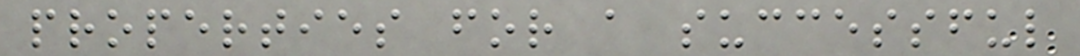properties for a successful
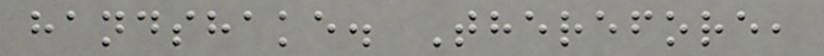handshake. Therefore,
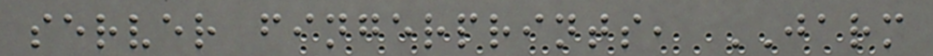server fingerprints, JARM
